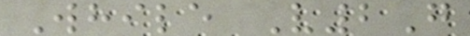While V2G
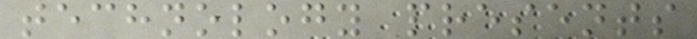technology presents
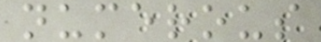numerous
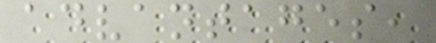advantages,
